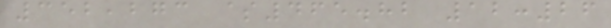352,273 $465.82 12:26
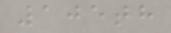105th
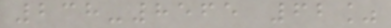238-8565 62%
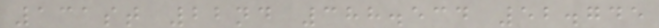131st 22nd 388.534 52.745
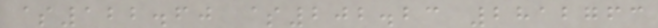$122.60 $202.23 2812763
